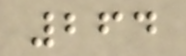264
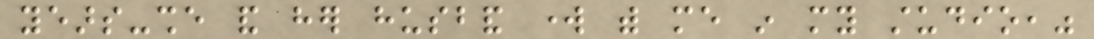years-she and her husband work with me in my studio,"
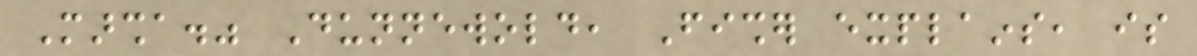Marsha." Dunnewold, Fisher explains, is
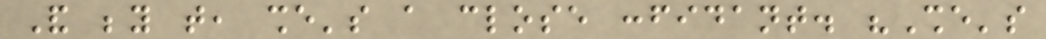And beyond that, she's a close confidant. "She's
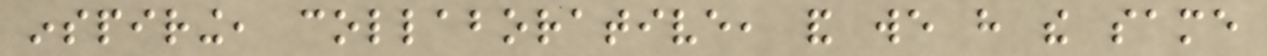inspiring, collaborative, and we have the same
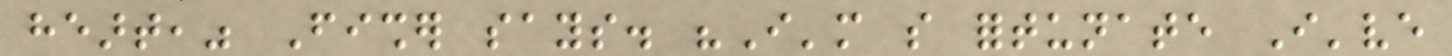heart," Fisher says. "I'm so fortunate I've
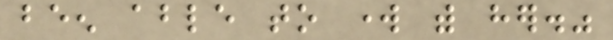been able to work with her."
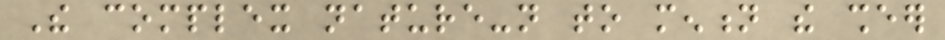The complex nature-not to mention the sheer
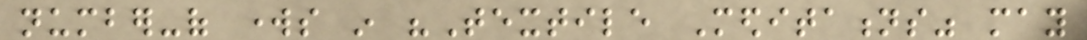number-of works in "Textile Meditations" may
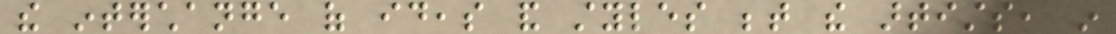the interchange of ideas and styles between the artists, in
